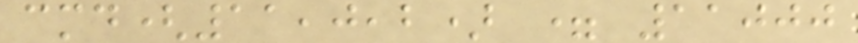cmd(11,0,2) = 11000
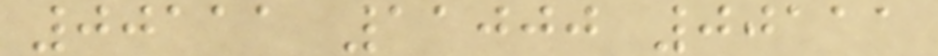00111 11000 00111
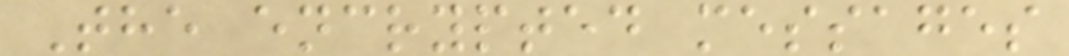The encrypted messages
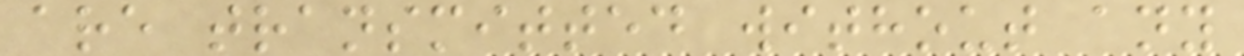are transmitted without any
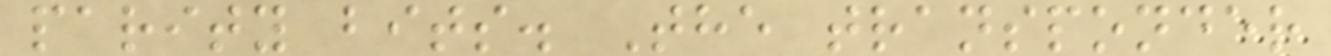parity bits. The transponder
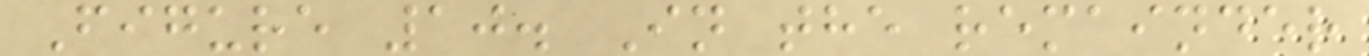Figure 10. In the remainder
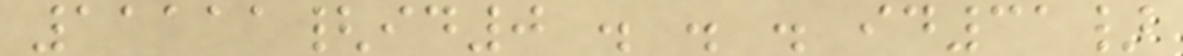11111{id0 . . . id31}
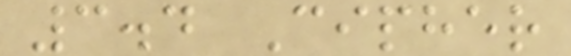3.4 Cipher
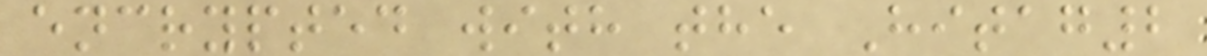encrypted with the Hitag2
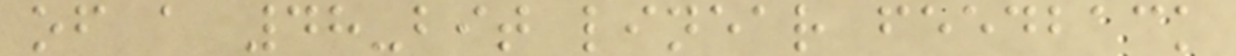of a 48-bit linear feedback
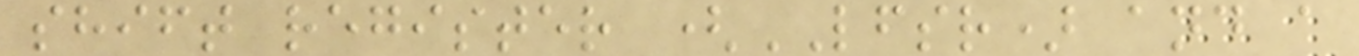shift register (LFSR) and a
